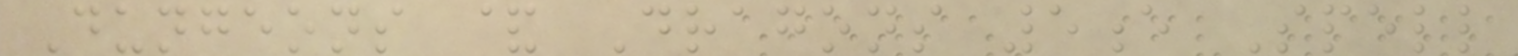Dungeons & Dragons 5e Spell
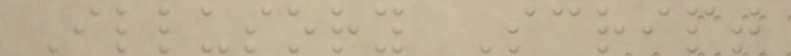Illusory Script
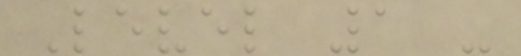Level 1 -
